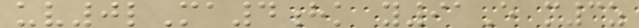uv0lMa4hk y91E m3z
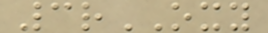3rOXY
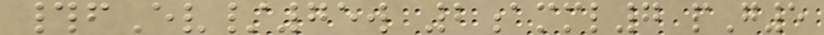#fEv/75w 2amml7 pG5
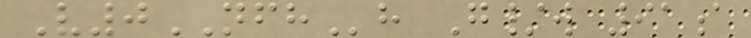V0NFHh G/w 91a
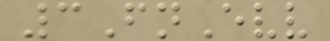3FnEvv
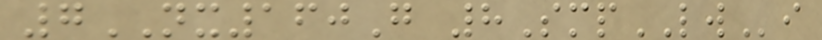7NX160G 8SmpLWi
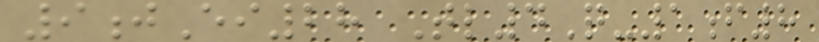9jEi28 Tl4Q-1f8
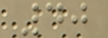40
